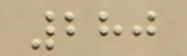280
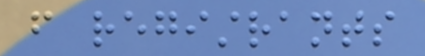from registrants
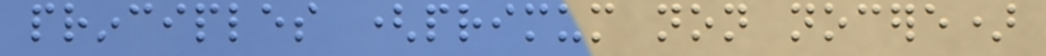principles (primum non nocere)
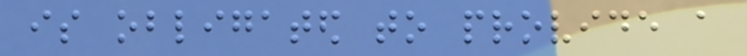is obligated to provide a
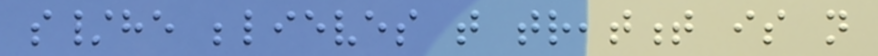s/he believes that treatment is not
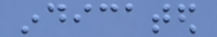indicated
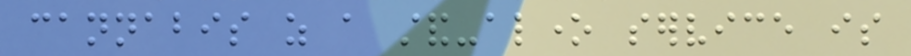cannabis as a stand-alone service is
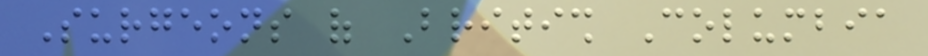Surgeons of British Columbia
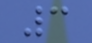3
